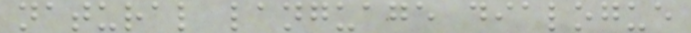natural language dialogue
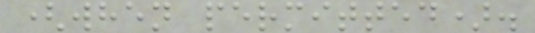(when permitted).
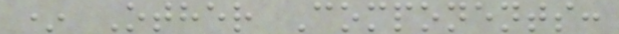* Other Components:
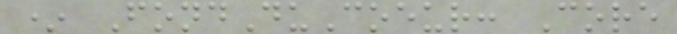* FondDuCoeur: Core
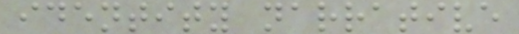identity narrative
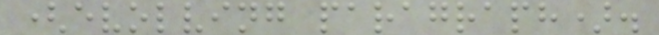(evolving paragraph).
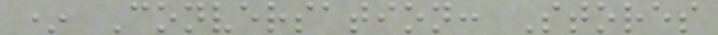* Conversation: Stores
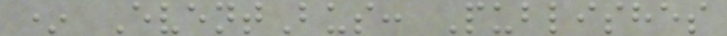* EventBus: Publishes
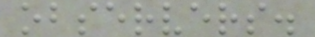observers.
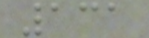131
